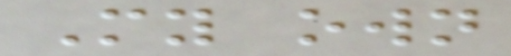My own
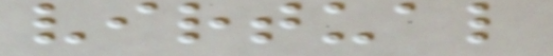virtual
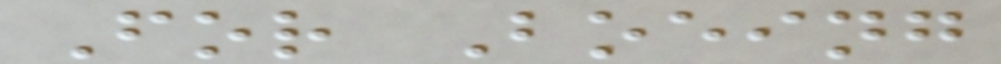For Boeing
